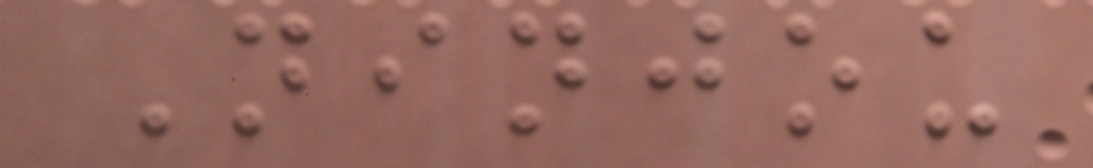Ninjou
